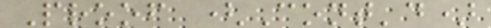Proof (Cont'd)
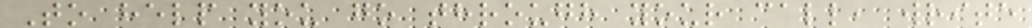To help you go through your call, write
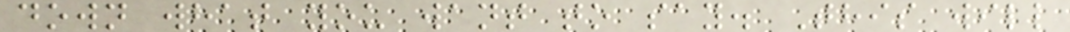down what you want to say. This will
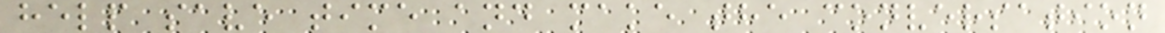help save time and make the conversation
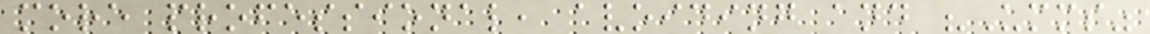more professional, avoiding and "Umms"
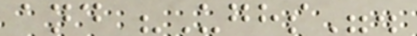and "Ughs".
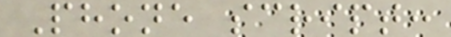Phone script:
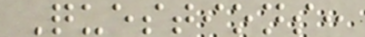Questions:
